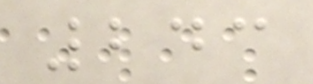243
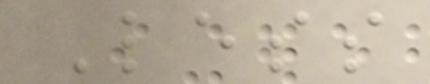Less
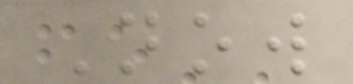Now
